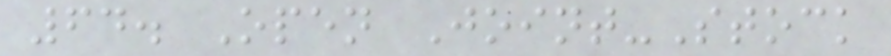64. Open Joint-Stock
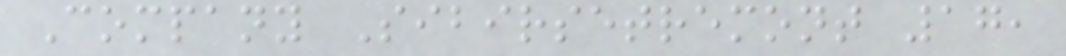Company Sibirsetremont 17,
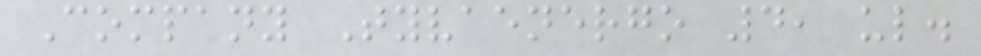Company Tyvaenergo 4, ul.
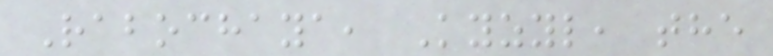Rabochaya, Kyzyl, the
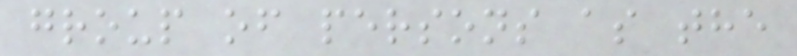group of persons as the
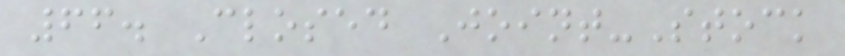66. Closed Joint-Stock
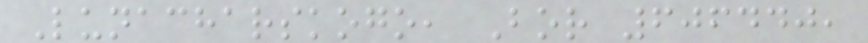Lunacharskogo, Bor 606440,
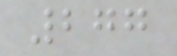277
